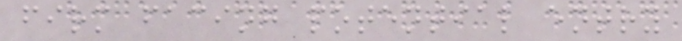firm facing potential entry
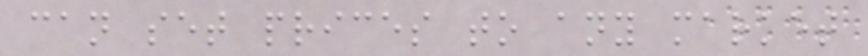can set prices to any market
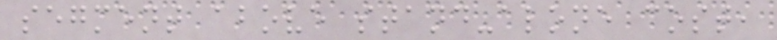segment above stand-alone cost,
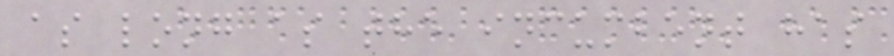as long as the incumbent has
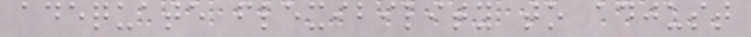adequate flexibility to adjust
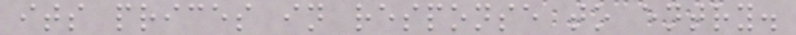its prices in response to entry.
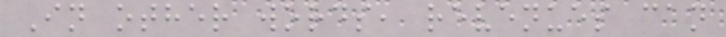In other words, revenues can
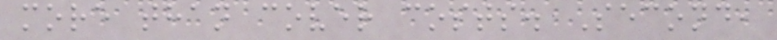more than cover costs. Second,
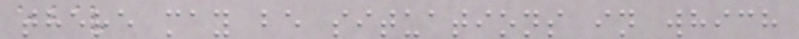there may be situations in which
